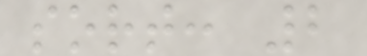sort: 2
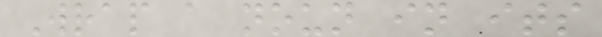Wrap a noun in its
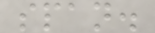span.
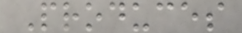Produces
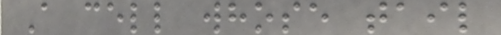A cell whose tail
